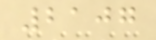2107
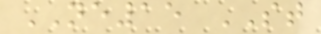NE15 ST
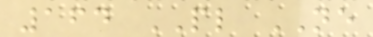164 PL NE
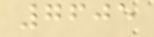7605
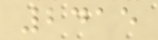2415
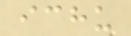ichu
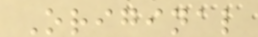Original
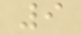9
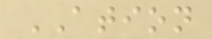ATION
